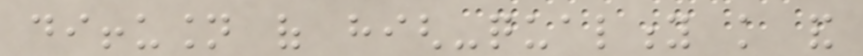diffusion of high-quality knowledge and
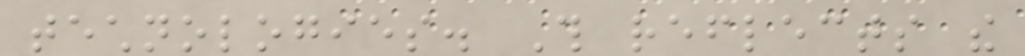technologies. This reflects the
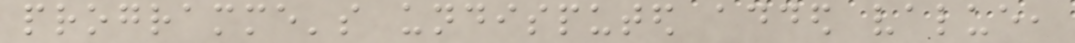programme's undisputed added value,
